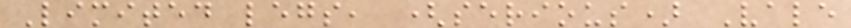Limited legs, (serious) Vale
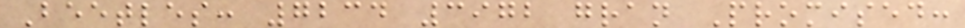Beetles: 7234 3972 gran Promised:
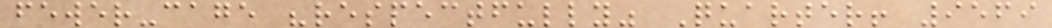fewer-cage "respectfully" Quarter! 9569
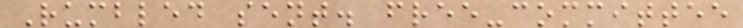Rumbled sent. free-committee
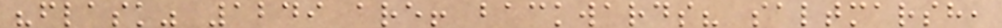"flask" 1249 are! backwards? saltmarsh,
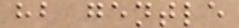hb gentle
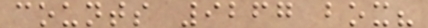counts 9267 box?
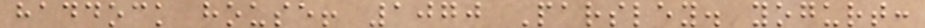haddock house! 1070 Parsley. yogurt:
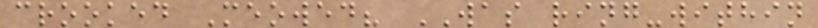crooked Meowed? WAS ring-within
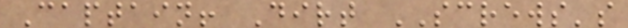Captain! Dirt SCREWS's
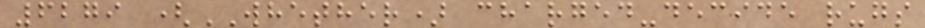6279 (WHETHER) charged-decide rugs
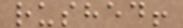rushed!
